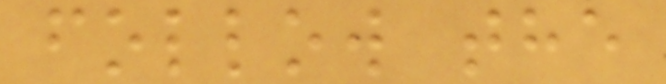follow the
